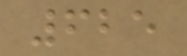625
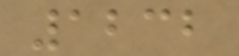1232
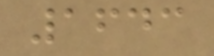1643
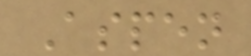Aspen
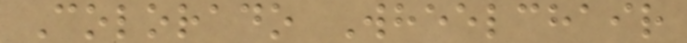Colorado Wheelchair
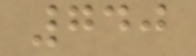740
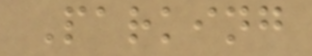Parking
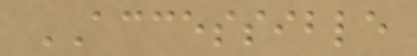ACCESSIBLE
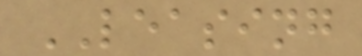LEASING
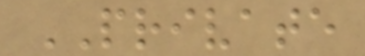PRIVATE
